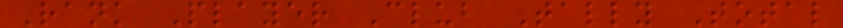Rank Player Club Tally Total
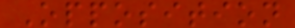Opposition
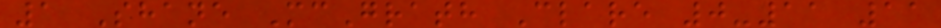1 Shane McGrath Clare 0-11 11
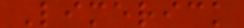Limerick
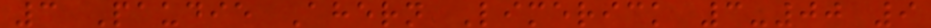3 Paudie Ahern Limerick 3-00 9
